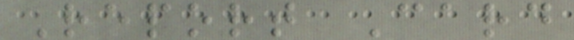Report Card
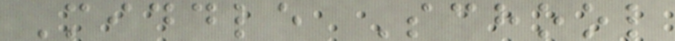Middle School
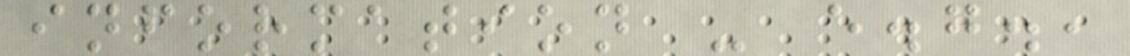information - e.g.,
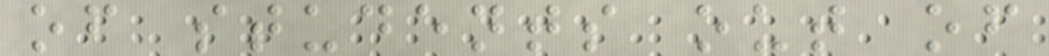of students out of
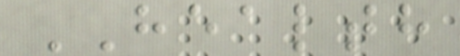HEALTH
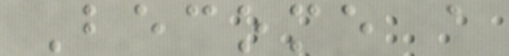Become a
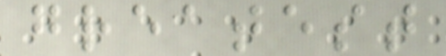greatest
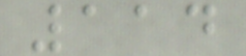114
